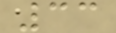33
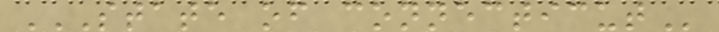STATE OF CONNECTICUT
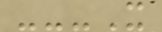---X
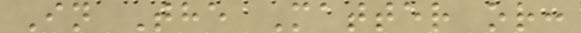In The Matter or:
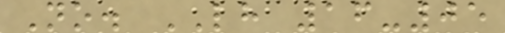No. LH 16-05
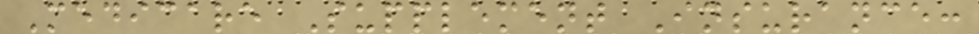Medicare Supplement Insurance:
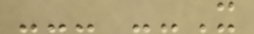--- --X
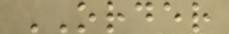ORDER
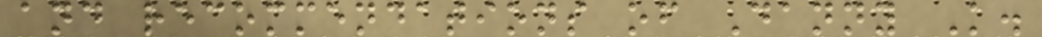and recommendations of Danny K.
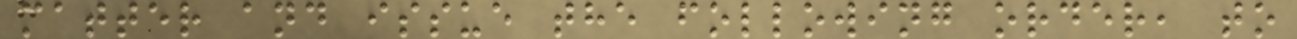matter and issue the following order, to
